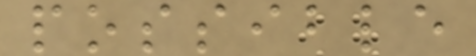possible
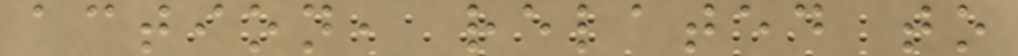action, related to
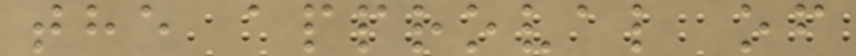the approval of
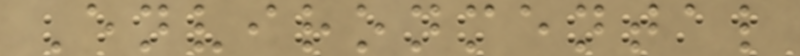Environmental
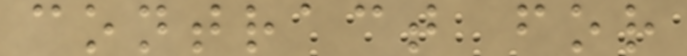contract for
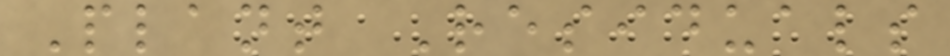Plant Residuals
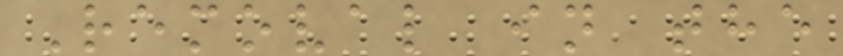Removal in the
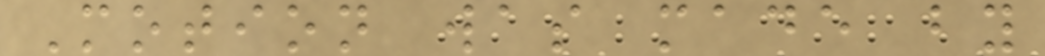Motion was made by
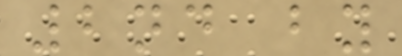2nd by
